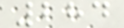284
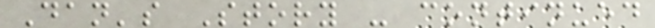Dan's Story - continued
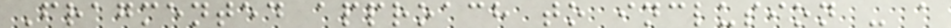Fragmented approach to inclusion - a
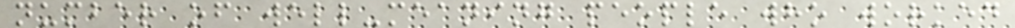number of well-meaning people who worked
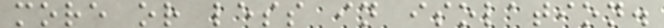more or less in isolation.
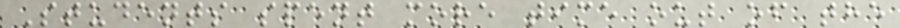Students spent more time out of the
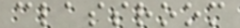classroom
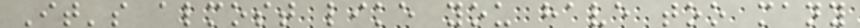It's almost like you have too many
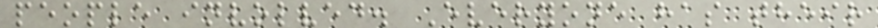people involved. Everyone has their
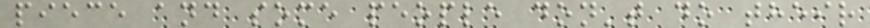piece and some people don't do their
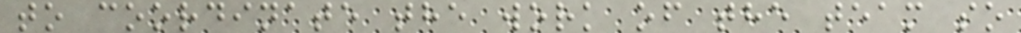to coordinate the work of the team so
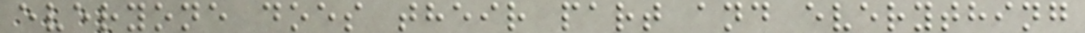everyone does their part and everything
